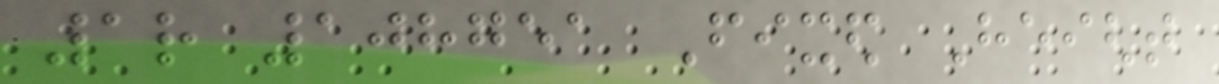1r 108751 Fixed Height
